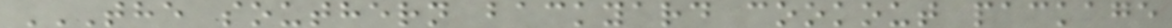THE SOUTHERN BACKYARD COOKOUT PACKAGE
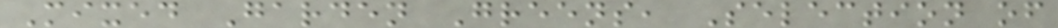Mixed Garden Greens, Selection of
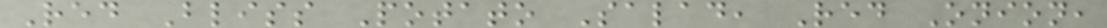Red Bliss Potato Salad, Red Onion,
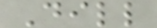Dill
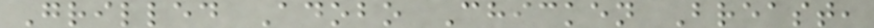Grilled Adobo Chicken Breast,
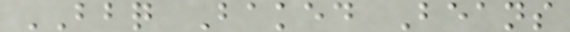BBQ Baked Beans
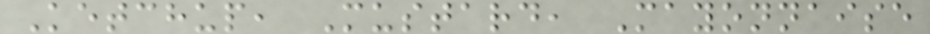Ketchup, Mustard, Mayonnaise
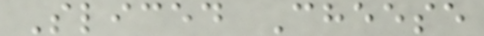Sliced Cheese
